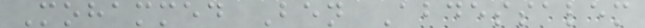Mohammed Ben Abdessalem
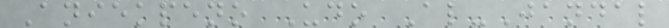Aniekpeno Udo Al-Jandal
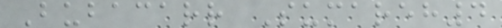Bubacarr Sumareh4
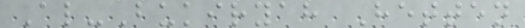Al-Bukiryah Hetten
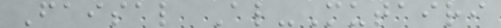Faisal Al-Mutairi
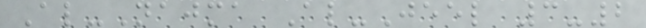Al-Najma Al-Jeel 3-2
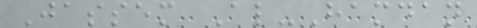Jassem Al-Hamdan
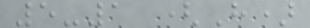5-1 (H)
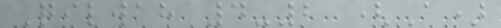Qilwah 4-2 (A)
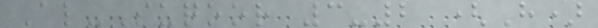Al-Suqoor 3-2 (H)
